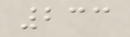233
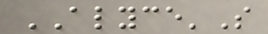ALYCE'S
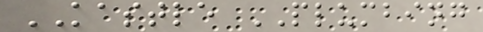KASTLE PLUMBING
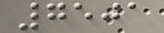7501
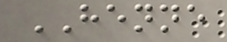HENNE
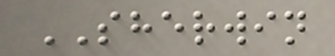SHERWIN
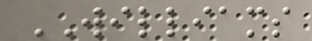WILLIAMS
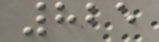825
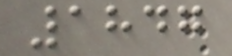1847
